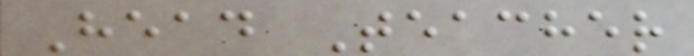Head Teacher
